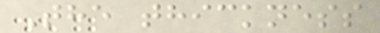The thickness
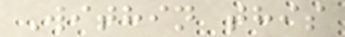Within this
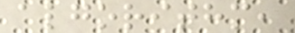algorithm,
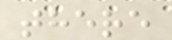there
